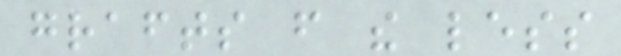grafts from the less
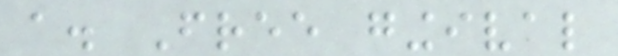a. Free gingival
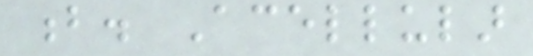b. Acellular
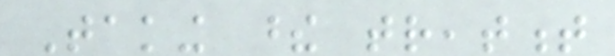Taking these treatment
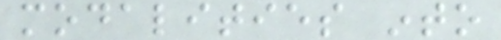modalities into
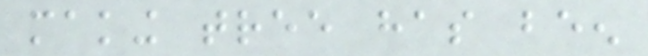making tree has been
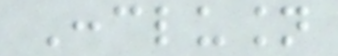Conclusion
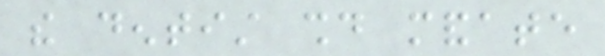the dentist should mandate
